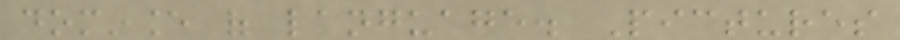dominance of language. Pictures
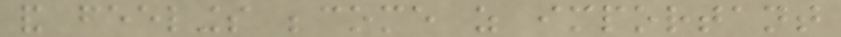and feelings become as important
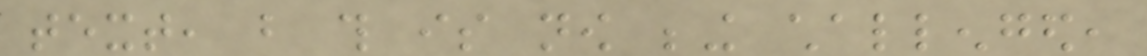text, but this is now being challenged,
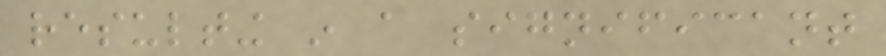resulting in a significant
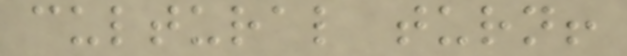cultural turn!
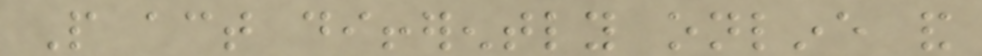People act differently online and
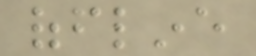offline
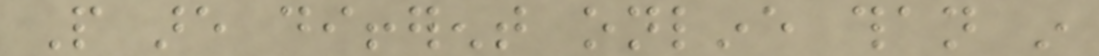People are different online than in
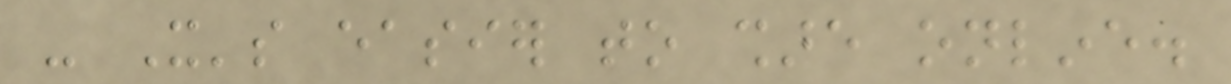- It's easier to share online.
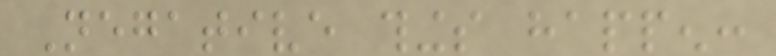Negative things happen:
